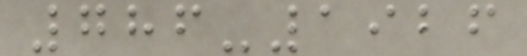786-1926
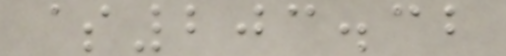$203.32
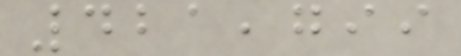421,799
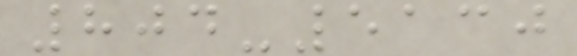804-5130
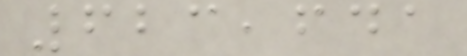623,641
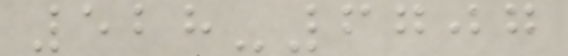528-6707
